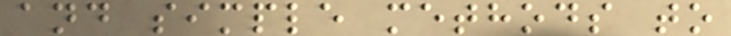and simple methods to
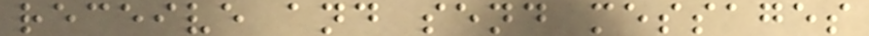receive and send messages
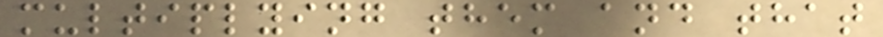multiplying them and that
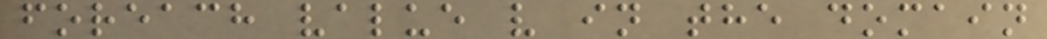foreach value v in the domain
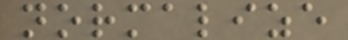normalize
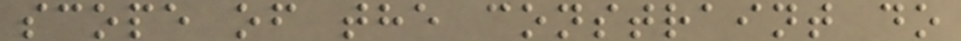scope of the constraint do
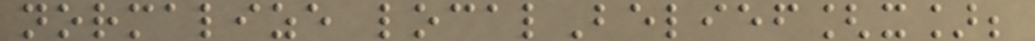normalize localBelief[x];
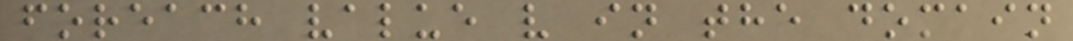foreach value v in the domain
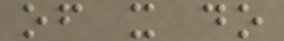of x do
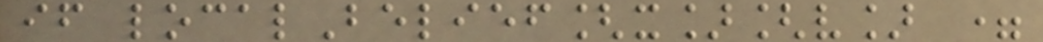if localBelief[x][v] =
